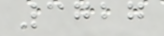3727
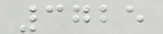3725
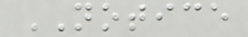NOTICE
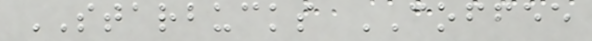STARBUCKS COFFEE
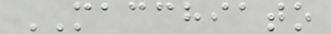MACCHIATO
